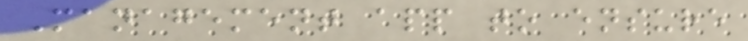Management app to ensure
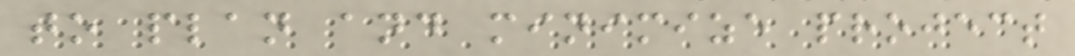to plan and minimize project
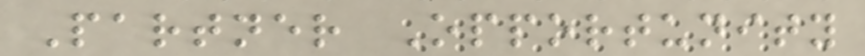Partner Opportunity
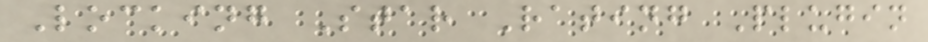Locking Star Rating Plugin
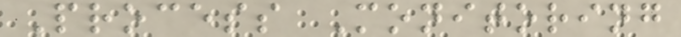Process Monitoring
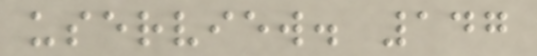userview. 147
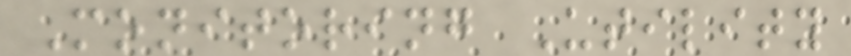Monitoring Utility
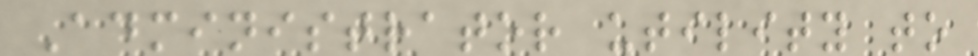Administrator utility to
